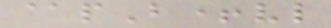@pB+vl
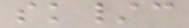sk/c
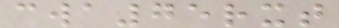cwa75rxt
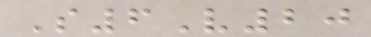S6V20
